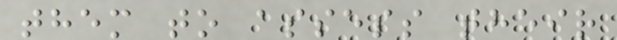them to assess their
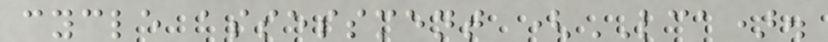cycle assessment (LCA).
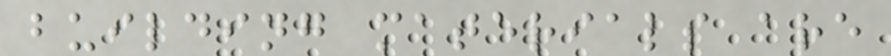building materials are
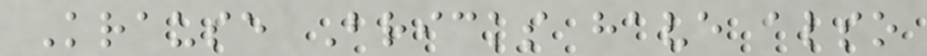Krause Bricks have also
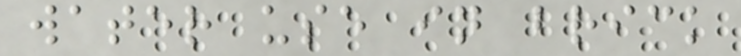water use in brick
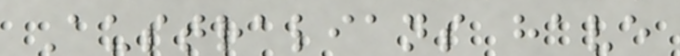Australians have
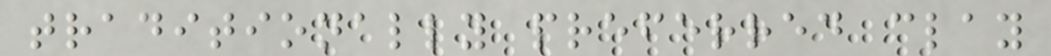traditionally preferred clay
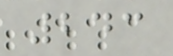243
